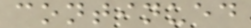continued
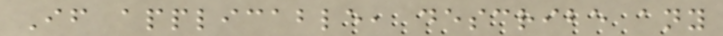If applicable, describe any
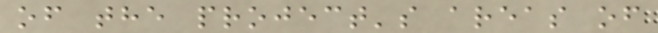of the project's areas of
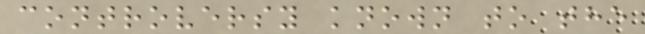controversy known to the
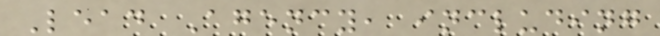Lead Agency, including
